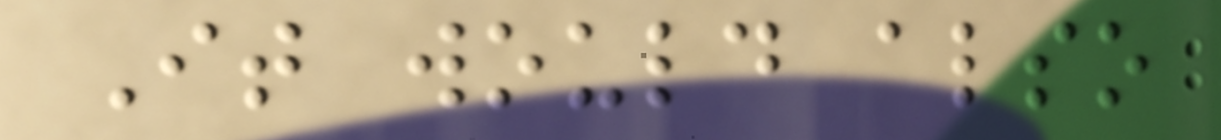It would also
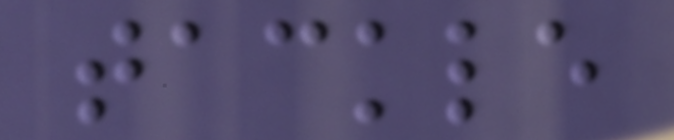tackle
